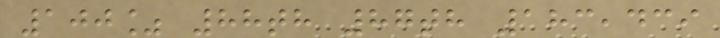100% 88th 87th 183,439
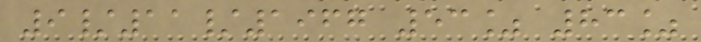9/11/1967 53% 83%
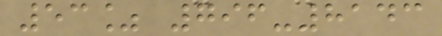53% 796-8143
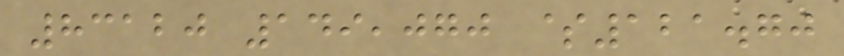83120 149,070 $121.70
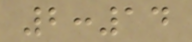2:14
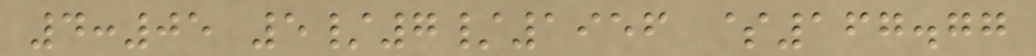4:05 5/7/1956 $167.77
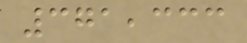371,333
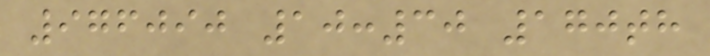976090 10:30 170th
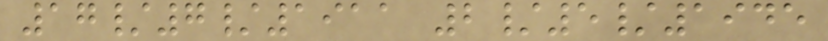17/7/1911 2/5/1945
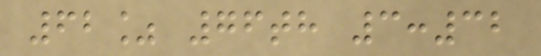62% 76th 3:32
